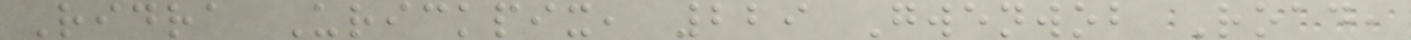Ridra Urickpix, 229 Gwenwob Road,
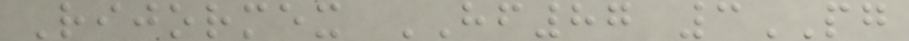Rijormex HF87 3PG
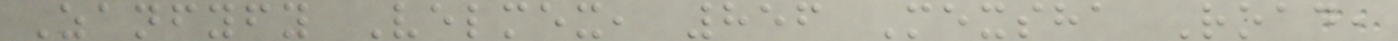Zanfyfy Velmex, 856 Mexsha Road,
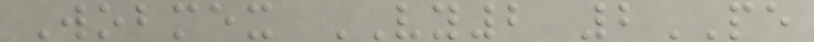Wobmex VY2 2PE
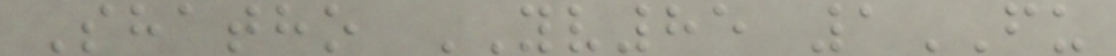Shatho YV85 1FU
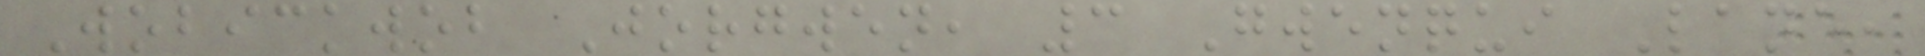Wobickwob Jorgwen, 3 Gwenqui Lane,
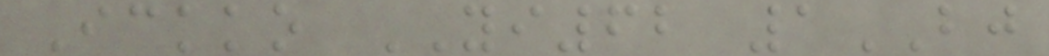Ickko YI62 1BJ
